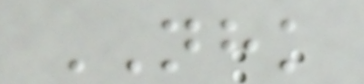NHK
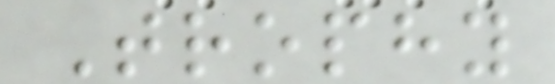Trophy
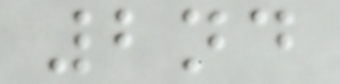2nd
